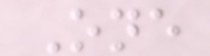One
